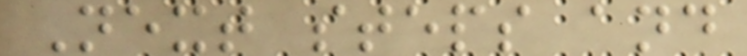Next steps and
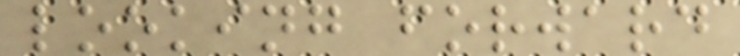looking forward
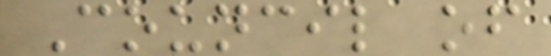Council of
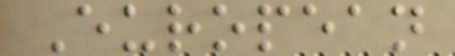European
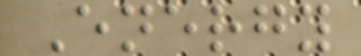Energy
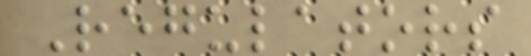Regulators
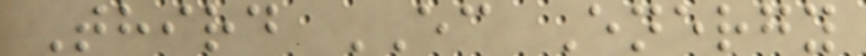Third EC Energy
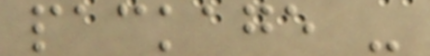package -
